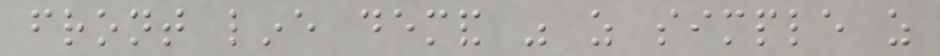front line demand was as simple as
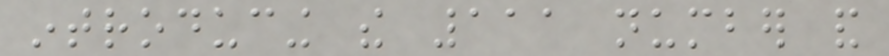introducing the 111 number and
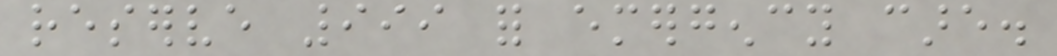reserve 999 for emergency care.
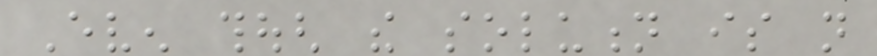Even though the solution is not
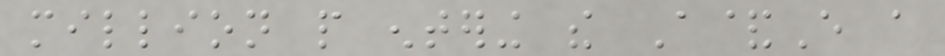million people entering the A&E a
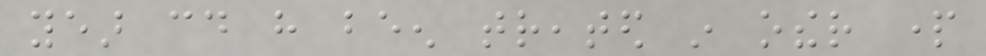year could have been treated in other part
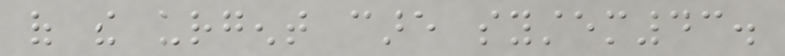of the urgent care system43.
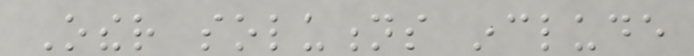Other solutions include
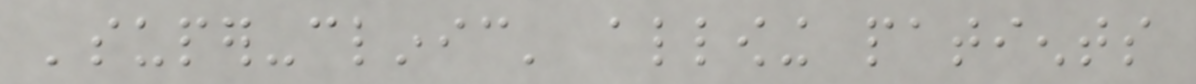'super-clinic' allowing patients
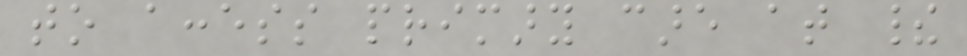to access primary care at their
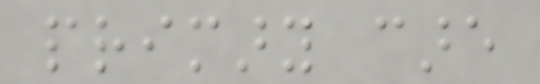primary care
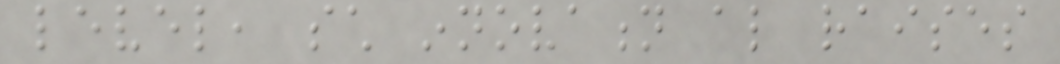level, such innovation also raises
